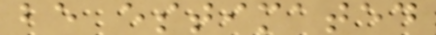be estimated
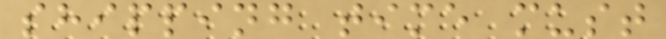shipping time must
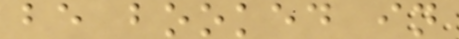be booked in
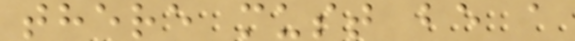there must be a
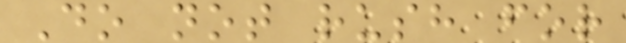Do not rush for
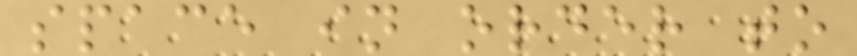space in order to
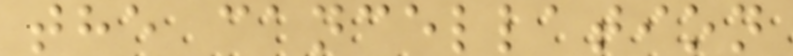the cancellation
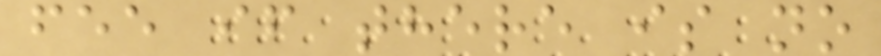fee if there is no
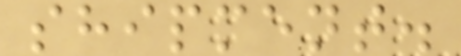shipment.
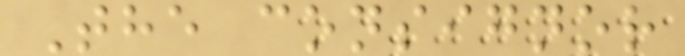The consignor
